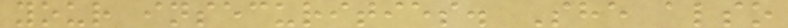your insecurities. She also
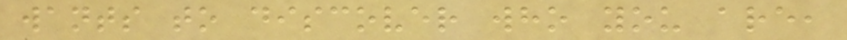wants to discover who you are,
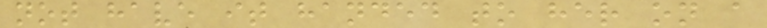not have it handed to her on a
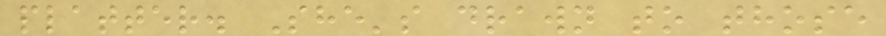platter. She's drawn to those
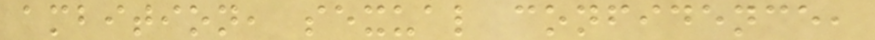ambition, sexual confidence,
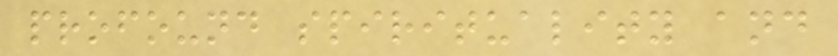profound spirituality and
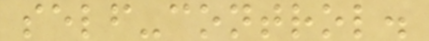self-control.
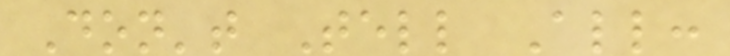Don't Tell All:
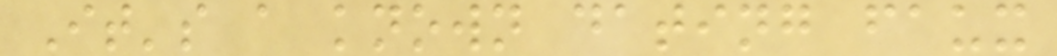It's a known dating faux
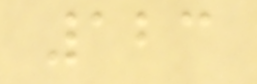123
